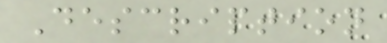Description
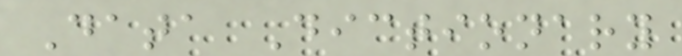Data Dictionary
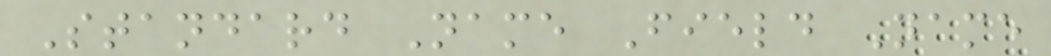Standard Name Field Name
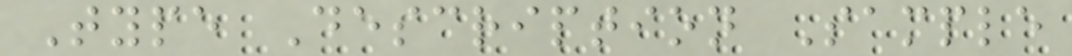Type Description Sample
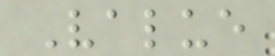Value
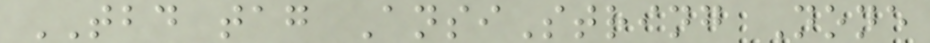TBD tag AnsiString None
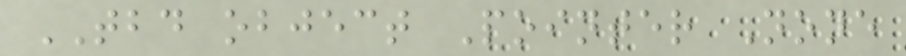TBD object Pointer None
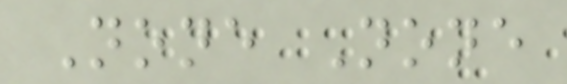None None
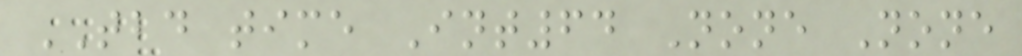TBD time Int64 None None
